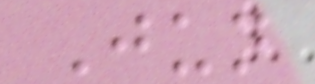Jun
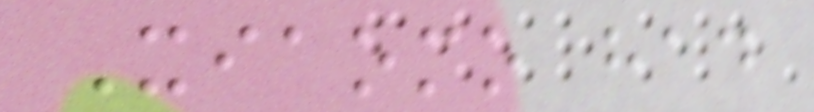Xiaomo had
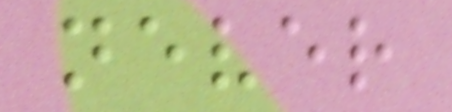never
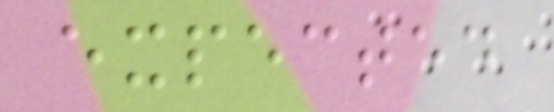expected
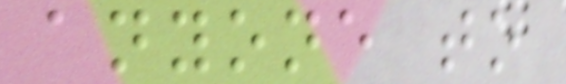anyone to
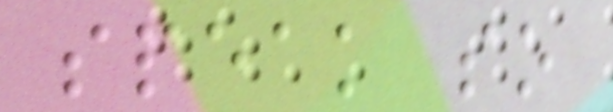speak so
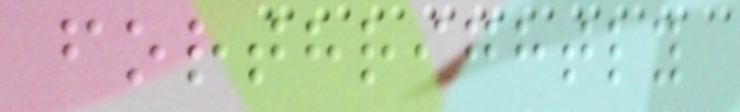forthrightly
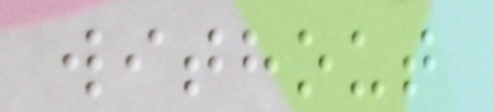without
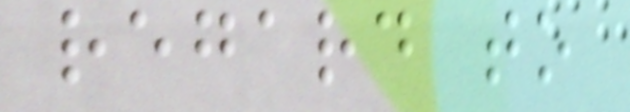regard to
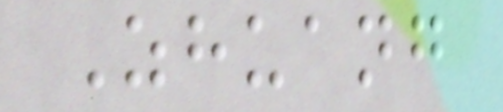Zhuang
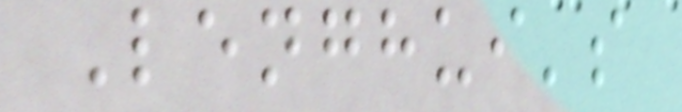Lenghui's
